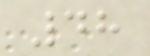48
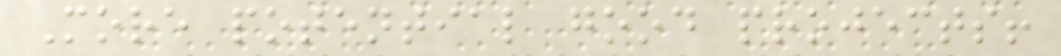More potential good projects!
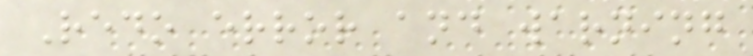Redo error and warning
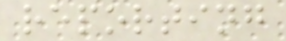reporting
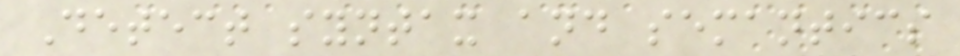Detect syntax and semantics
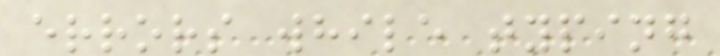errors while typing
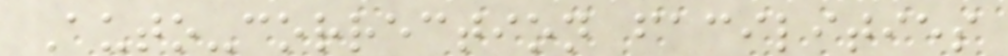Auto-correction facilities
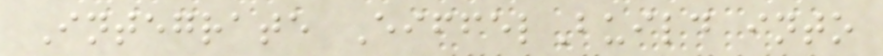Integrate EiffelBuild into
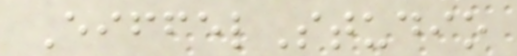EiffelStudio
